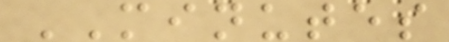MINUTES
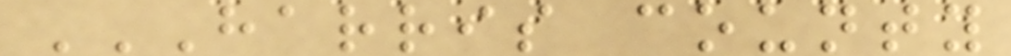HARRIS COUNTY
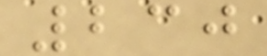230
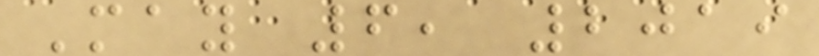May 6, 2019
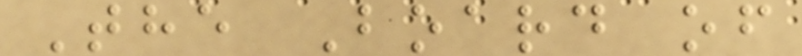The Board of
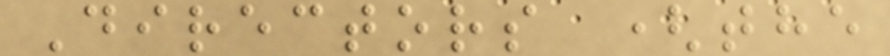Directors (the
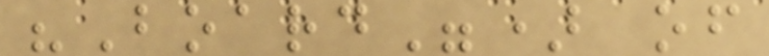"Board") of
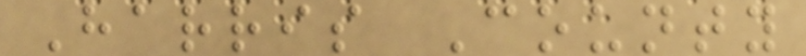Harris County
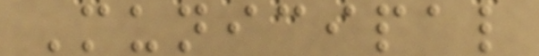Municipal
